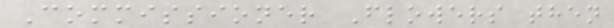Commissioner Flowers then
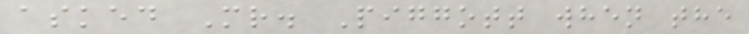asked Mr. Piggott when the
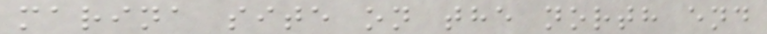marina site on the north end
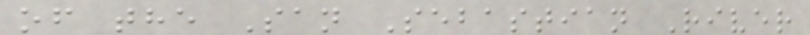of the San Sebastian River
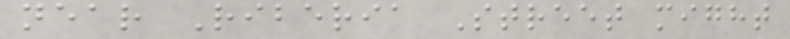near Riberia Street might
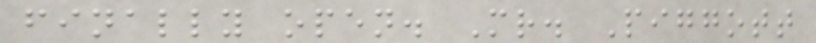finally open. Mr. Piggott
